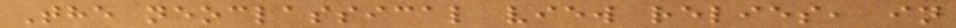The neoclassical view relies, in
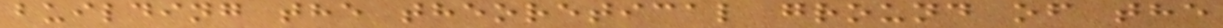building the theoretical ground of the
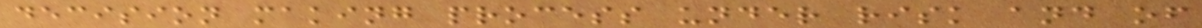decision making process under risk and of
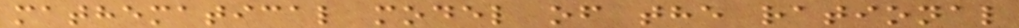mathematical model of the rational
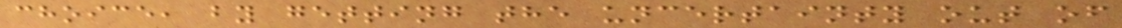choice, by getting the uncertainty out of
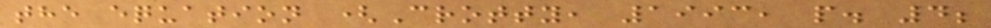the equation (Crotty, 1993, p. 4;
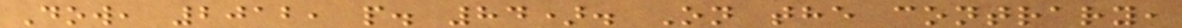Dow, 2012, p. 84). On the contrary,
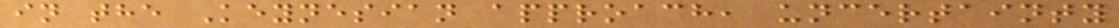in the Keynesian approach, uncertainty
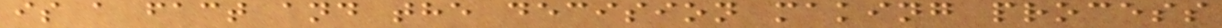is a fact and the decision making process
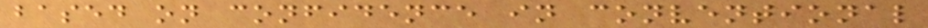based on confidence in conventional
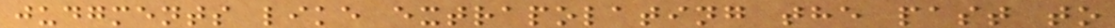judgments like extrapolating the past to
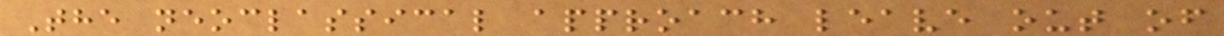The neoclassical approach leave out of
